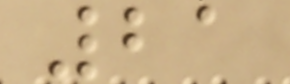21
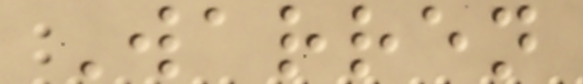Warren
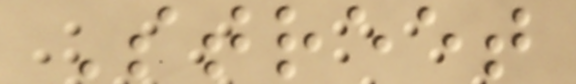Street
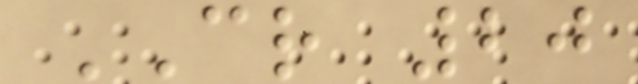CR 20
